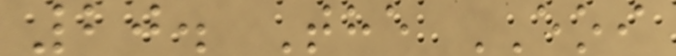20. The EOI
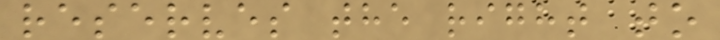reserves the right to
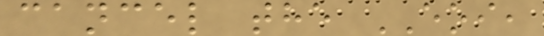cancel the EOI,
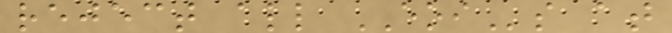reject all EOIs at
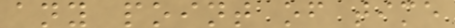any point of time
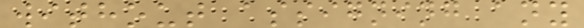without assigning any
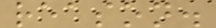reason.
